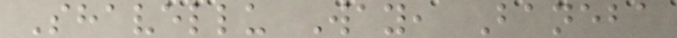Shavellu Way, Baneba
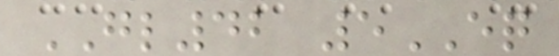GL42 5EQ
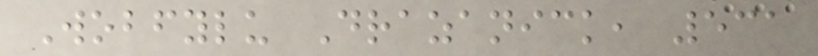Wobfylu Drazanick, 531
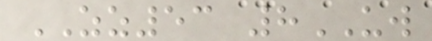ZZ53 8UW
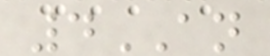4AN
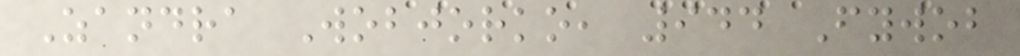Zandra Wobjorko, 944 Fywob
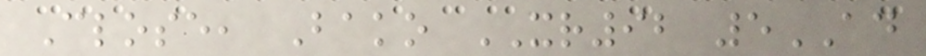Close, Bako XR92 5AD
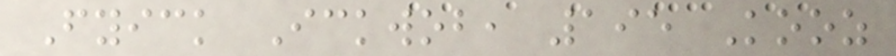Fyick Ickwob, 195 Kooz
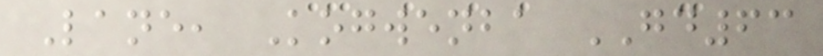Lane, Kogwenba GD63
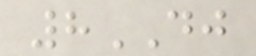8DJ
